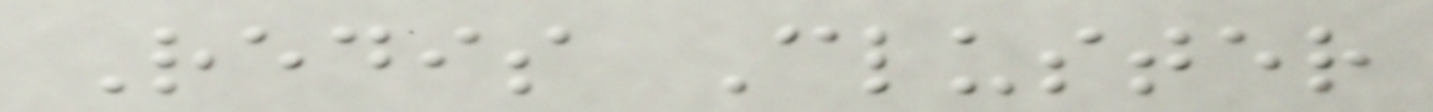Redis Cluster
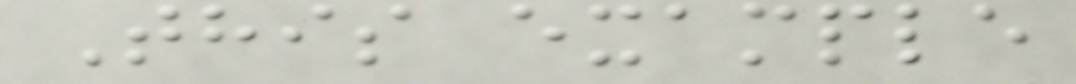This example
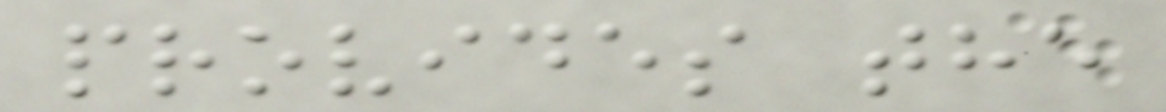provides the
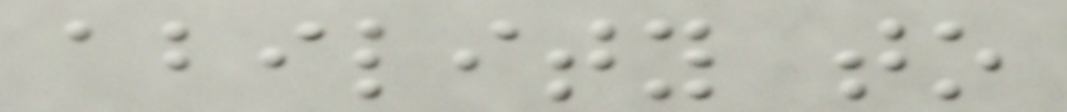ability to
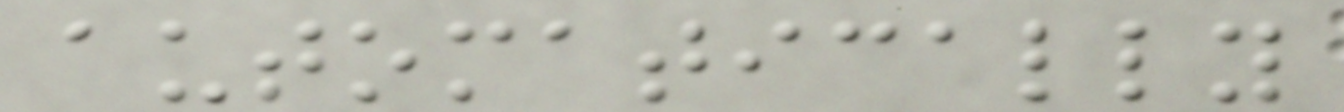automatically
